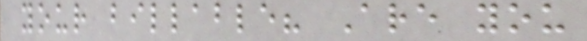your billable? Are you
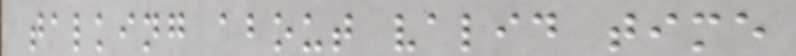talking about valid time
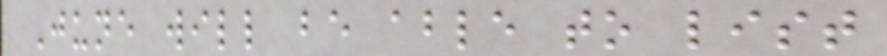June will be able to list
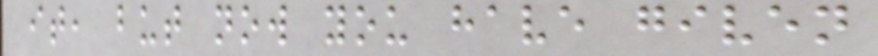it, but now you have given
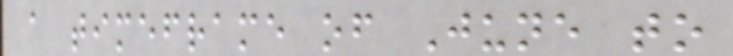a timeframe of June to
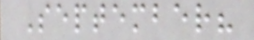September?
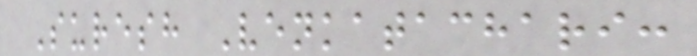Suresh Venkatachari:
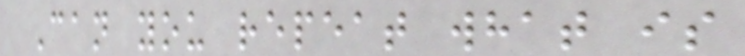Can you repeat what is
